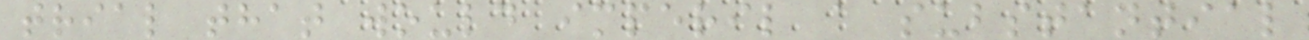trial that would imperil a substantial
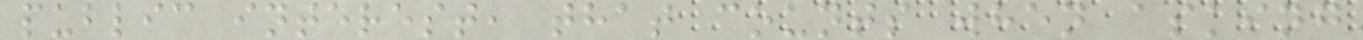public interest, that counts when asking
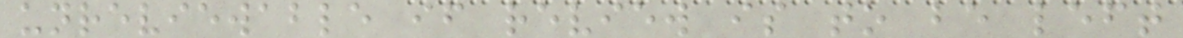unreviewable if review is to be left
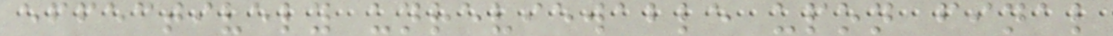effectively unreviewable upon final
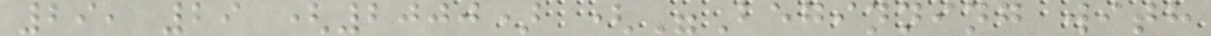29, 29 (2000) ("Beginning with
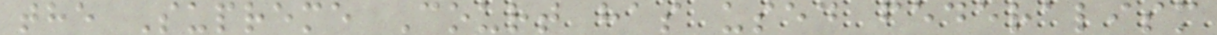the Supreme Court has used federalism
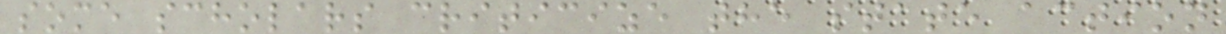some scholars criticize the state action
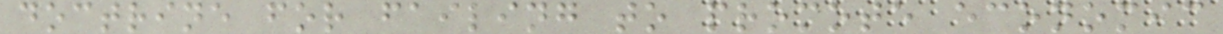doctrine for failing to promote economic
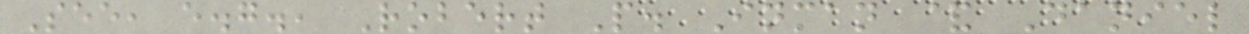See, e.g., Robert P. Inman & Daniel
